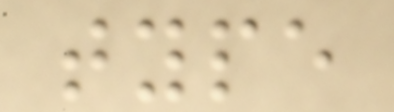type
